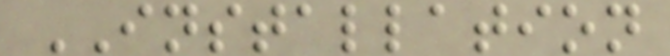INSTALLATION
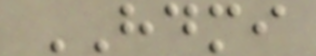HDMI
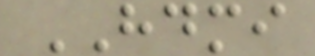HDMI
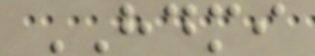HDMI
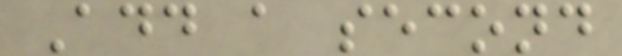Add a second
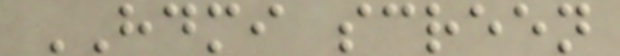HDMI screen
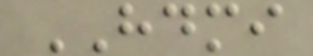HDMI
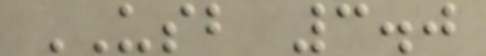USB 3.0
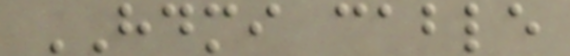HDMI cable
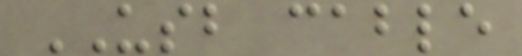USB cable
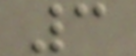3
